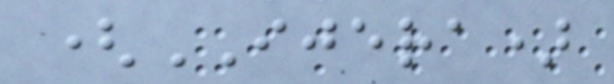(IJERA)
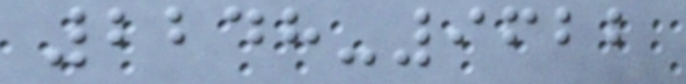2248-9622
